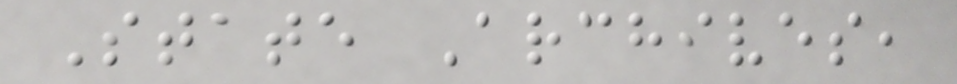State Archives,
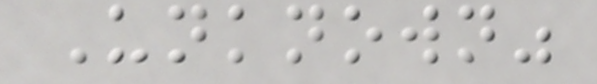Unknown"
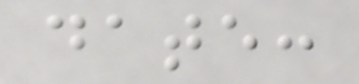date:
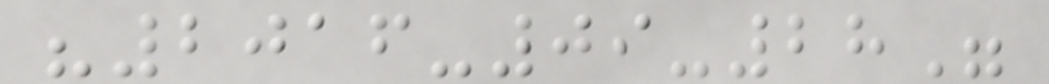"2016-09-28"
